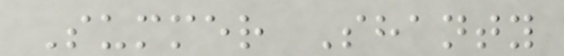Summer Shanty
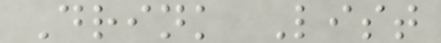Drink List
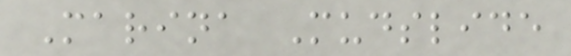Marina Mudslide
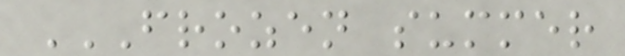FROZEN SUMMER
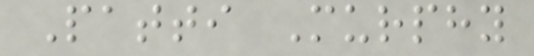Patti Murphy
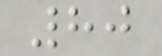80
